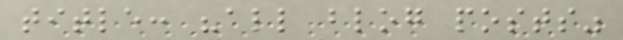title: "all blog posts"
